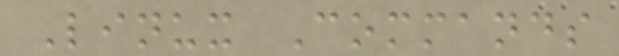Linux Commands
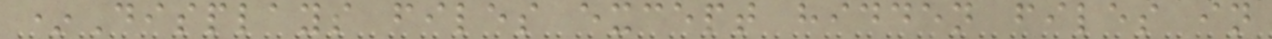*Displays files except hidden files in
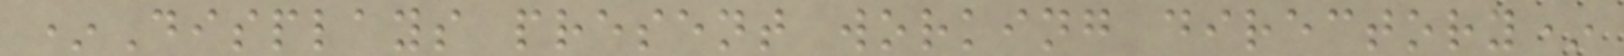*Displays present working directory*
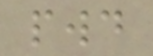pwd
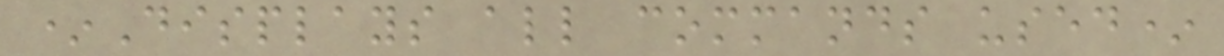*Displays all commands used*
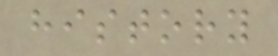history
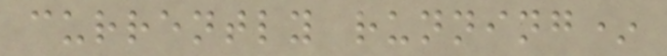currently running*
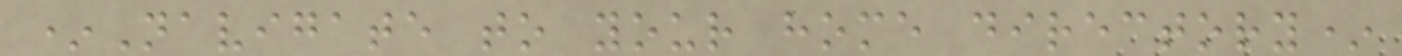*Navigate to your home directory*
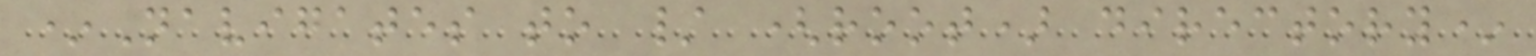*Navigates to / (root) directory*
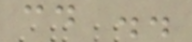cd ..
